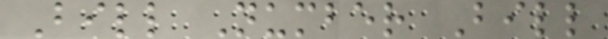Bill Number Bill
